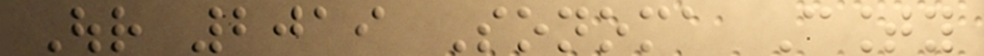Our 2019 Sonoma County
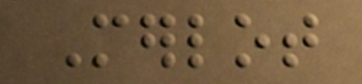Merlot
